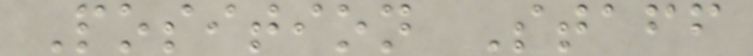Position Staff
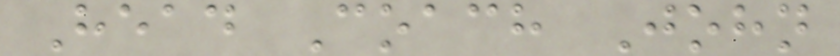Head Coach John
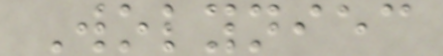Wolyniec
